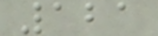121
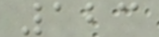123
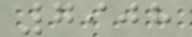7908
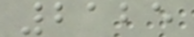2125
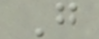G
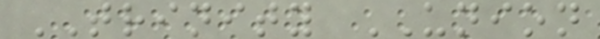TRINITY UNION
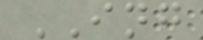ING
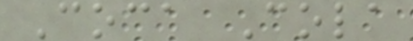Coca Cola
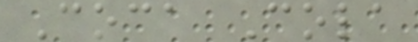Coca Cola
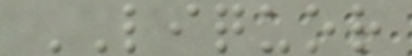LIQUOR
